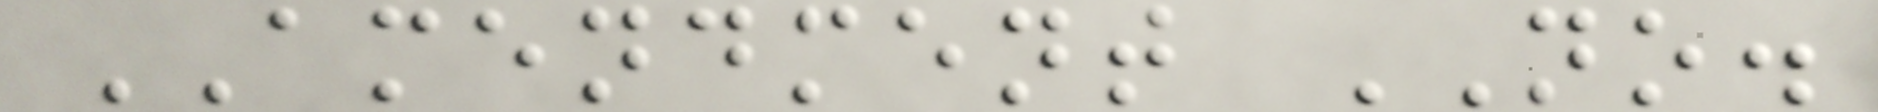AMENDMENT NO.
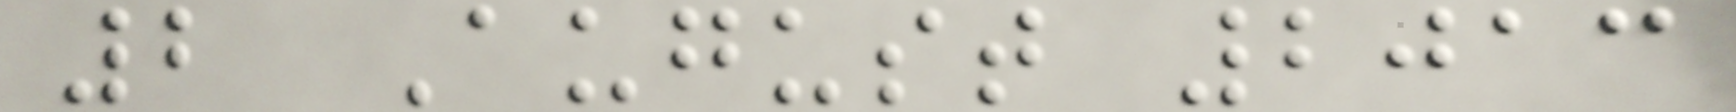2 August 2013
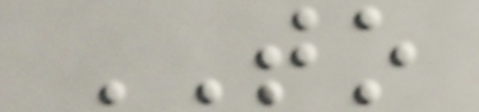TO
